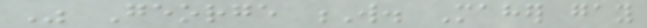Was George W. Maher gay
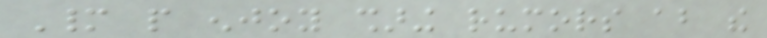Many people enjoy sharing rumors about the
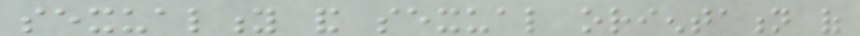sexuality and sexual orientation of
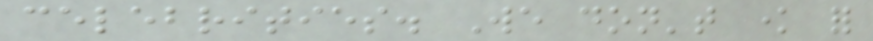celebrities. We don't know for
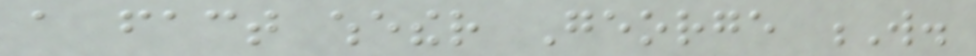a fact whether George W.
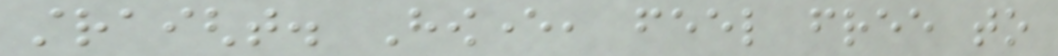straight. However, feel free to
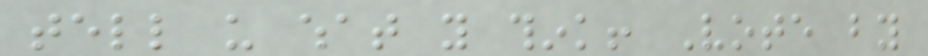tell us what you think! Vote by
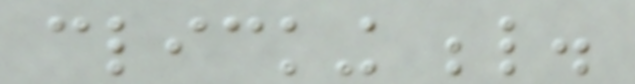clicking below.
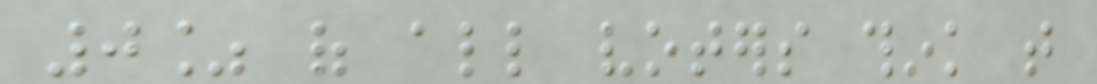0% of all voters think that
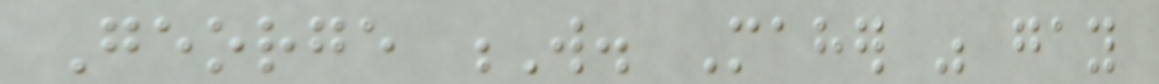George W. Maher was gay
